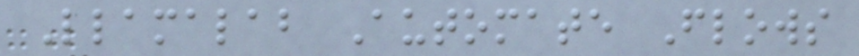Llamalab Automate Flows
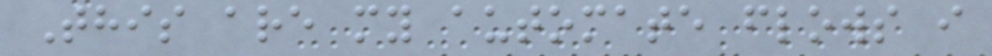This are my automate flows i
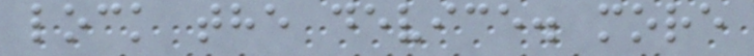lock the device. more
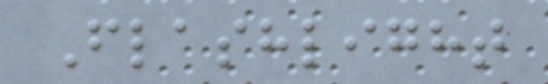Flashlight
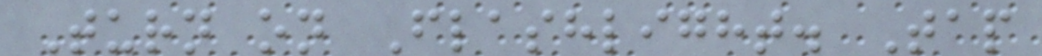Turn on Flashlight. Tap
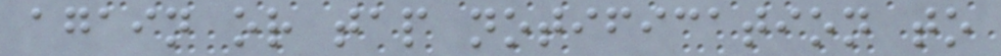again or tap notification to
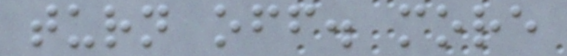turn off. more
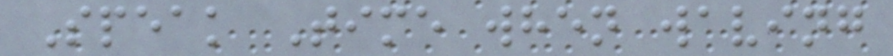Speak Time when waving
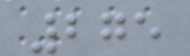275
